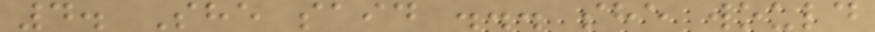4. She said ... she would
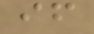if
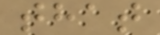that
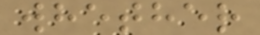whether
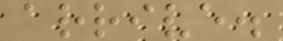arrive.
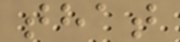that
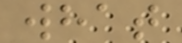what
